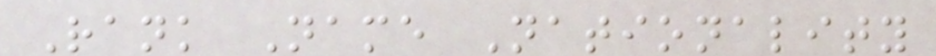Rank Name Nationality
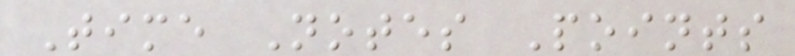Time Notes Points
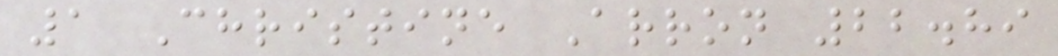1 Christine Arron 22.89
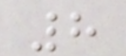8
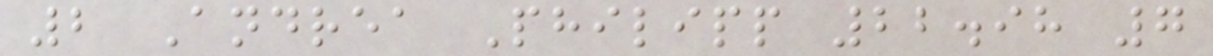2 Andrea Philipp 22.98 7
